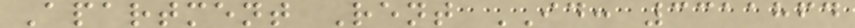Apartment Rent ID: 3311864
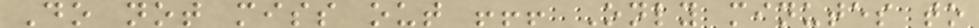Do not miss out !!! Only minutes to
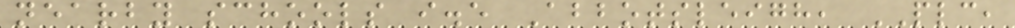nearby schools i.e Abbotsleigh, PLC,
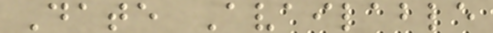Date Available
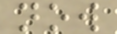now
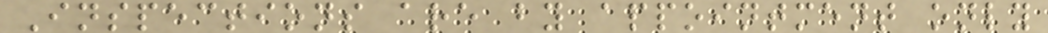Inspections are by appointment only
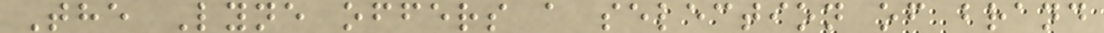The Lyne offers a selection of brand
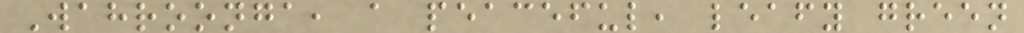Wahroonga, a peaceful, leafy green
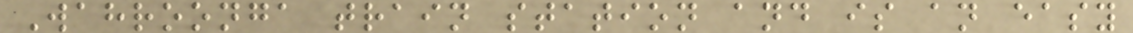Wahroonga train station and is an easy
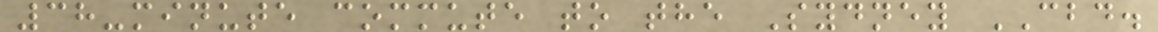38-minute commute to the Sydney CBD.
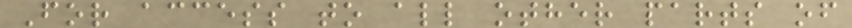For access to all other parts of
